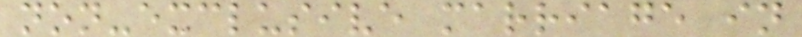non-exclusive marriage in
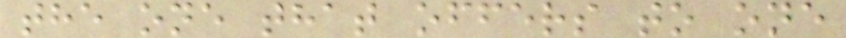the one that offers to one
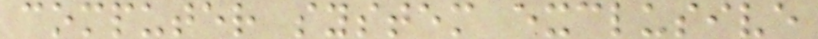computer system exclusive
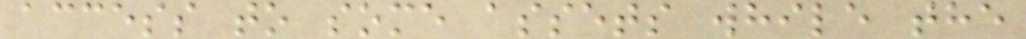access to some assets while the
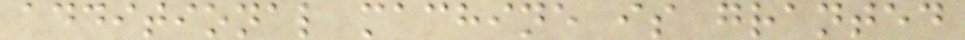additional machine is granted
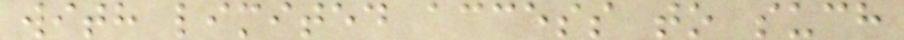with limited access to such
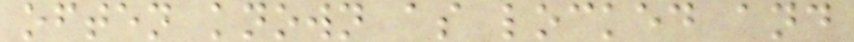often known as locked and
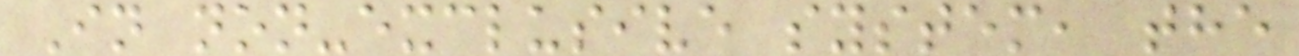In non-exclusive system, the
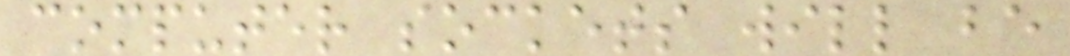computer sockets will be
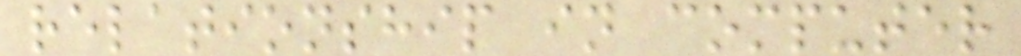relationship in computer
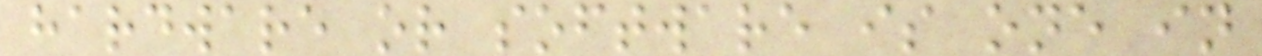hardware or software is one in
